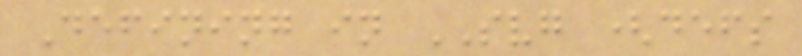Defining in SVG (defs
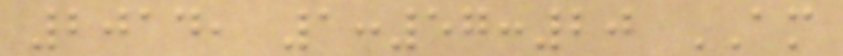2014, 1:57:20 AM
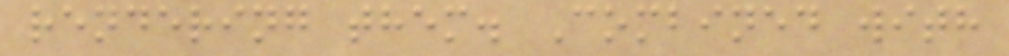rendering them. Combined with
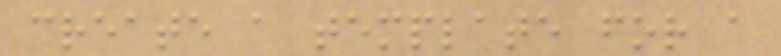create a template for a
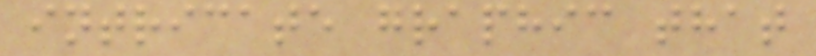intricate graphic that
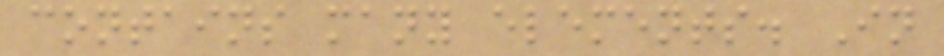contains many elements. In
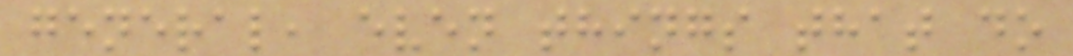general, even things that do
